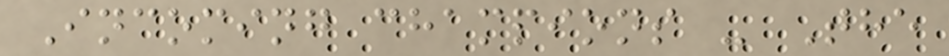Incoming champions - The
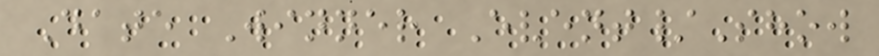Date Winner Event/Show
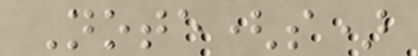Note(s)
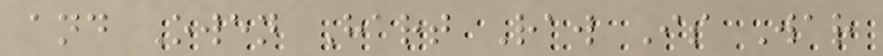and Owen Hart Raw Is War
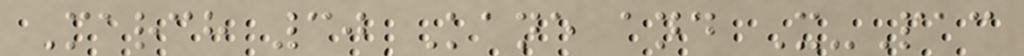March 30 Kane and X-Pac
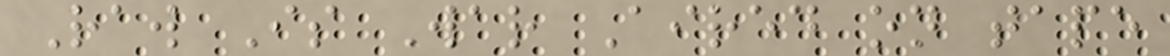Raw Is War Aired on tape
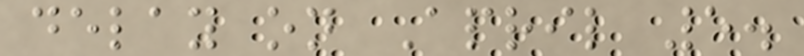delay on April 5.
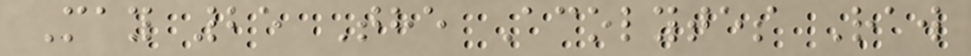May 25 The Acolytes Raw
